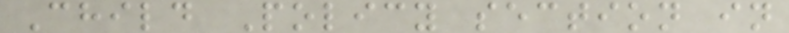Child Policy section in
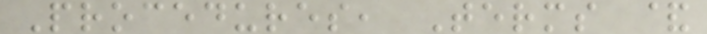Procedures, Terms &
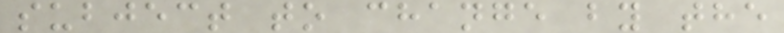subject to change by the
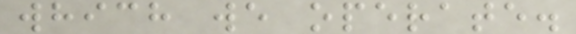which we operate.
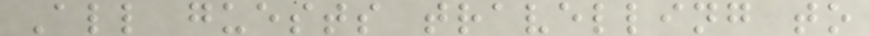All guests travelling to
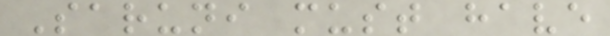Saruni must have
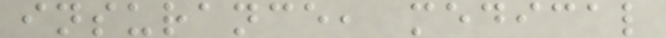insurance, medical
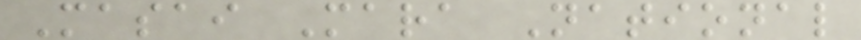Masai Mara National
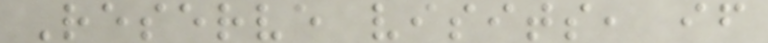Reserve visits, if
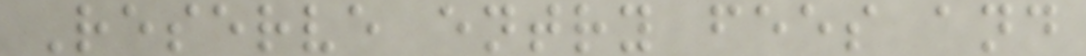Reserve entry fees and
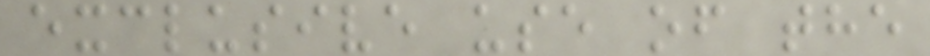exclusive use of the
